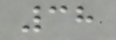38
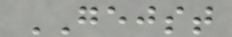GEJST
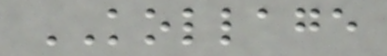KOLLAGE
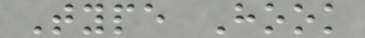Type Hook
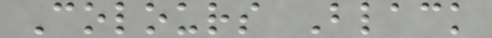Colours Black
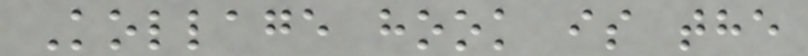Kollage hook is the
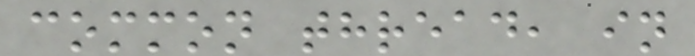common thread, in
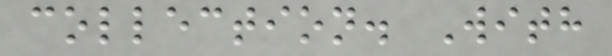collection. With
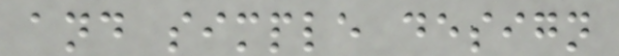and simple design
